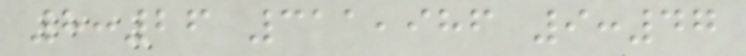8:26 311,986 9:47
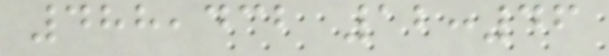488,432 12:46
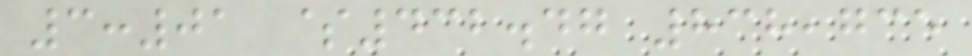3:01 $432.47 838,735
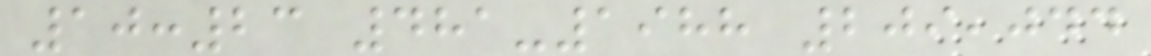10:23 481-1988 209,044
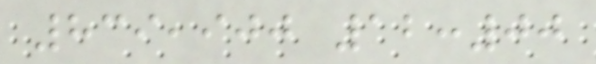839,900 12:00
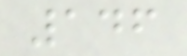146
